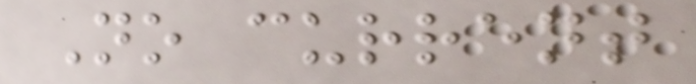No current
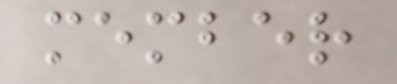member
